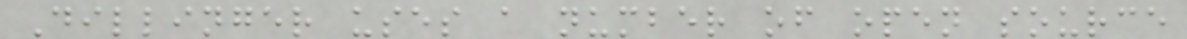Dillinger uses a number of open source
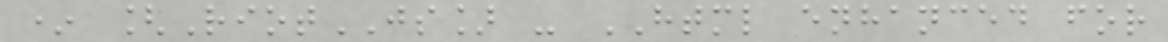* [RiotJS] - HTML enhanced for
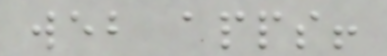web apps!
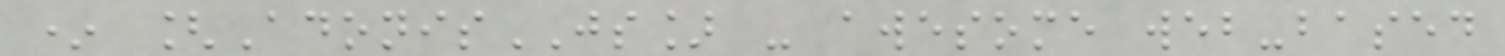* [AdonisJS] - awesome web-based
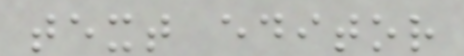text editor
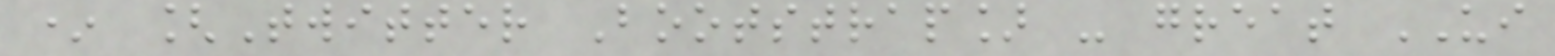* [Twitter Bootstrap] - great UI
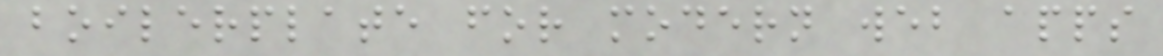boilerplate for modern web apps
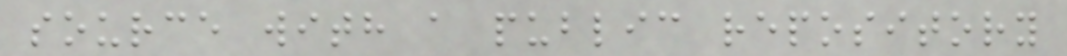source with a public repository
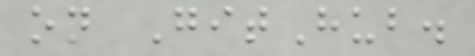on GitHub.
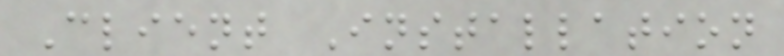Client Installation
